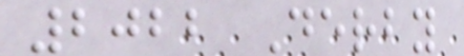2022 Derby
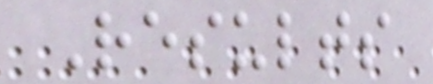Results
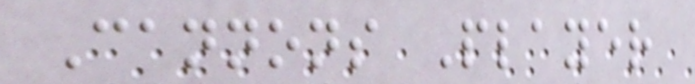Cannons Player
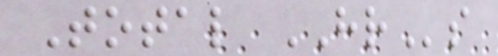Total HRs
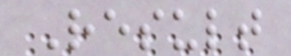Result
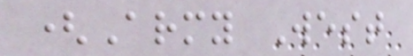(Army West
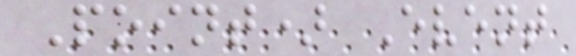Point) Event
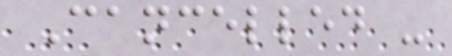Cancelled -
